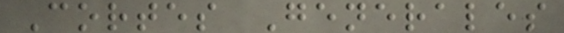Cortes Generales
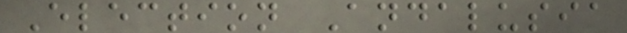Election Andalusia
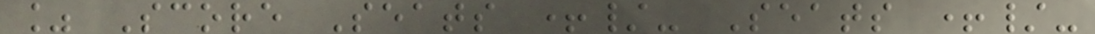% Score Seats +/- Seats +/-
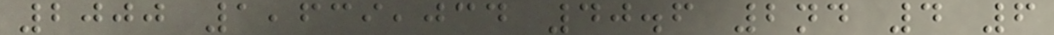2000 1,639,034 40.6 2nd 4 6
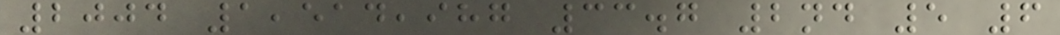2004 1,514,987 33.7 2nd 5 6
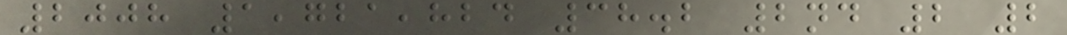2008 1,721,824 38.2 2nd 2 2
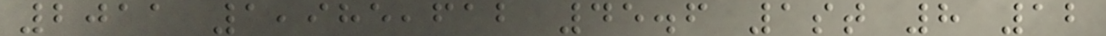2011 1,985,612 45.6 1st 8 12
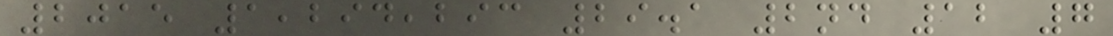2015 1,294,293 29.1 2nd 12 7
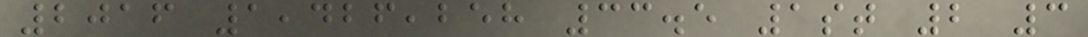2016 1,426,258 33.5 1st 2 3
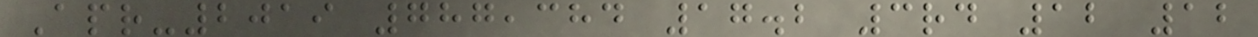Apr-2019 787,384 17.2 3rd 12 12
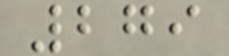279
